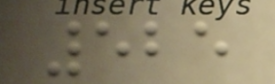525
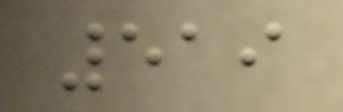519
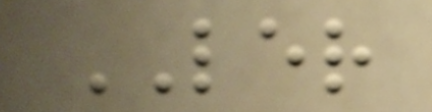LER
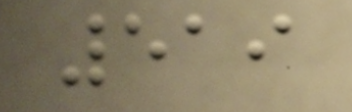519
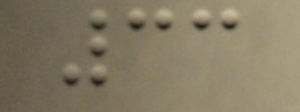33
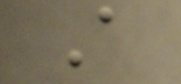A
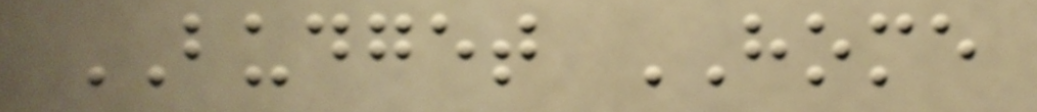BUDGET HOME
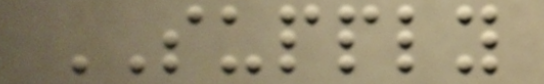SUPPLY
